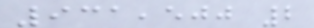931,500 2
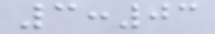3:03
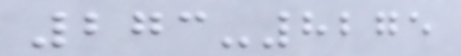273-8275
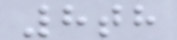8th
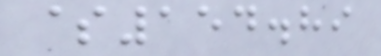$154.89
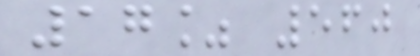17% 560
